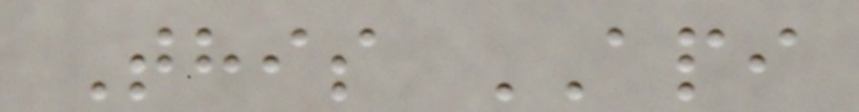This API
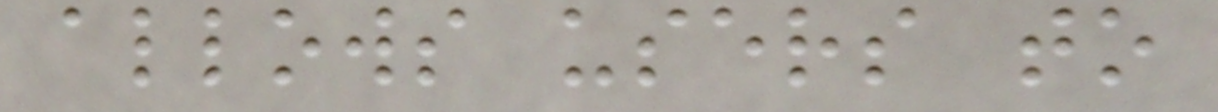allows users to
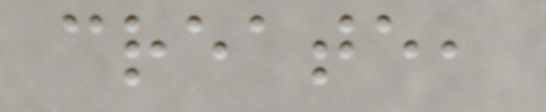create,
